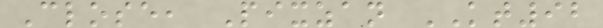Close, Pixzan KT92
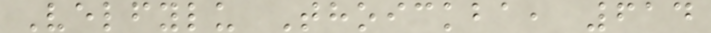Velfylu Thoickba, 614
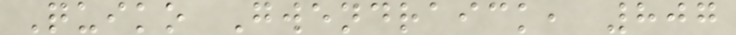Quiko Gwendraick, 807
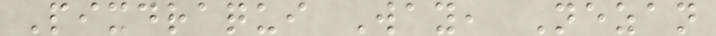Pixdraqui Way, Nezan
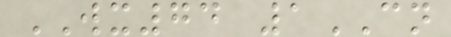WX74 1CN
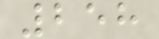258
